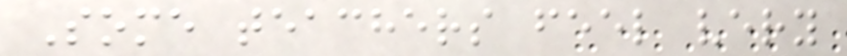Some teachers feel very
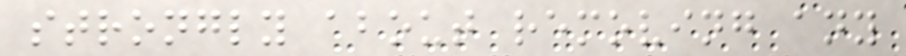strongly about removing any
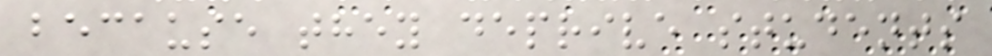because they deprive students
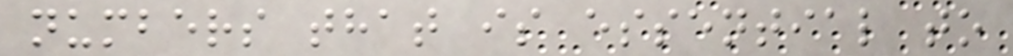numbers that is essential to
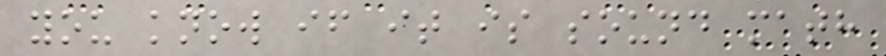you know if it is sound math
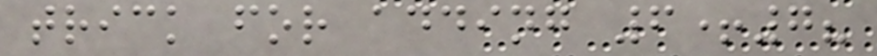trick for adding 6+7?
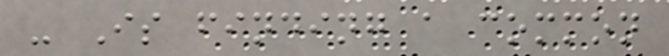- Is finding a common
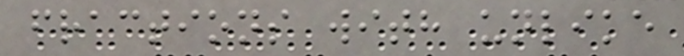fractions with unlike
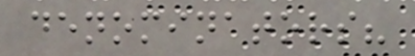denominators?
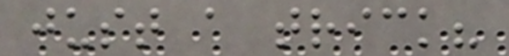just a trick?
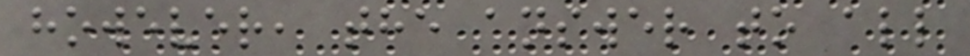however, the answer to all
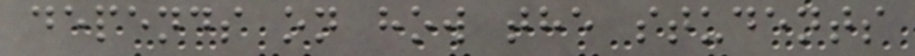depends on how the students
